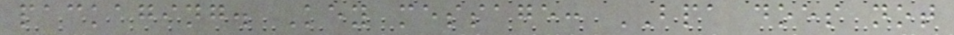packaging. Key message: BPA does not
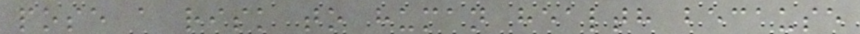pose a risk to human health because
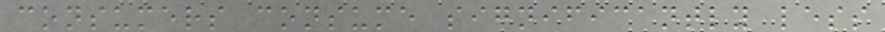consumers consume significantly less
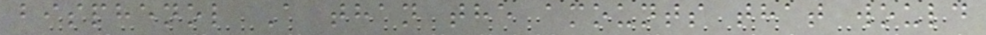bisphenol A than the amounts that would
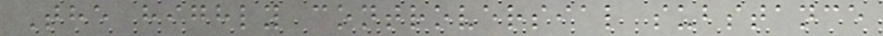The highly controversial substance
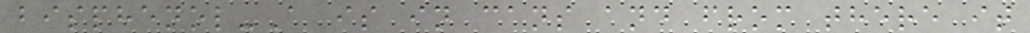bisphenol-A is in cans and from there it
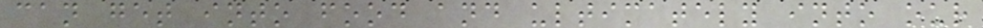can get into food and ultimately into our
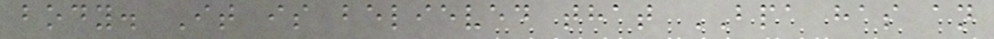body. It is believed that BPA has an
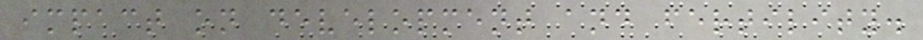impact on development and fertility.
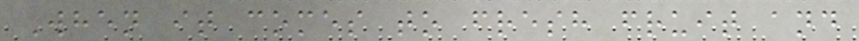When it comes to fresh fruit and
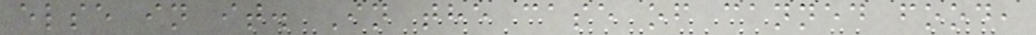else in it. In the case of canned food,
